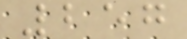257
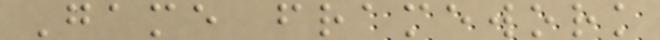Game framework
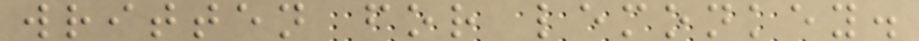written for lemonkey.
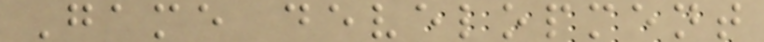Game development
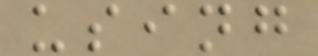using
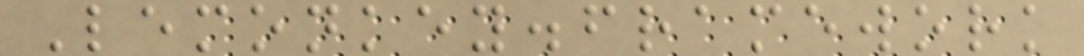Lemonkey.framework
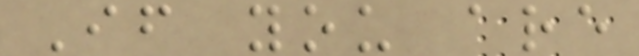If you are
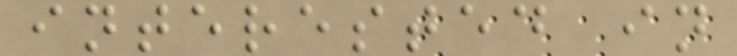interested in
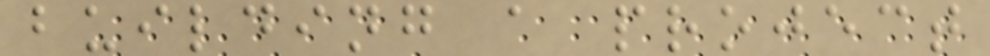building a project
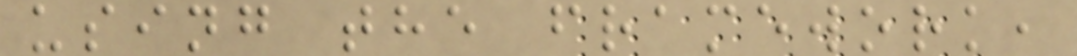using the framework,
